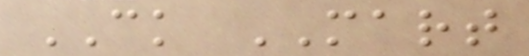CK MART
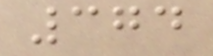374
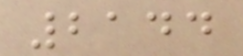2144
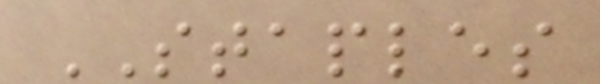STAPLES
